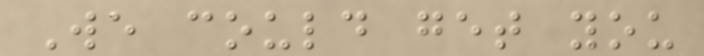We could get you
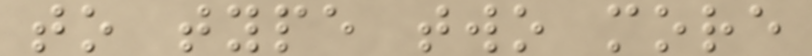to type two more
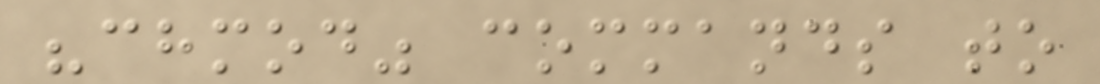"chmod" commands to
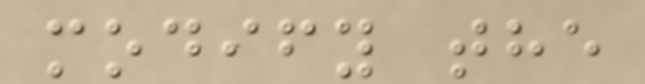modify the
